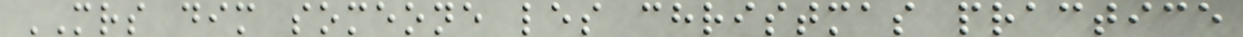MRS dim someone les christmas practice
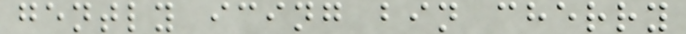gently icing bin cherry
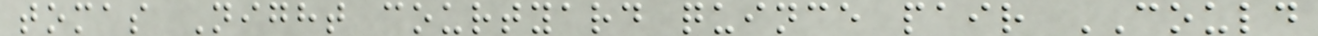tomas Night courtyard quince pair COULD
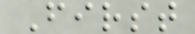First
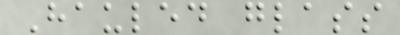Hauled glass
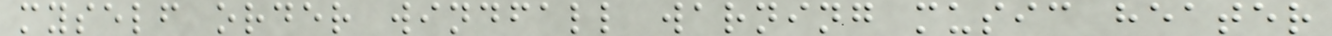myself order windfall warning music heater
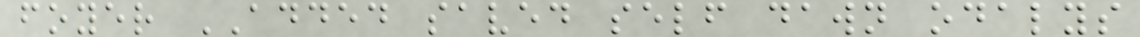foyer ADDED saved self dawn odalys
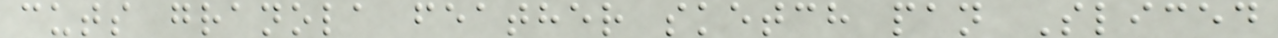cuts granola feather sketch pan Sliced
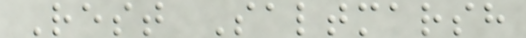Rest Saltmarsh
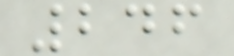246
